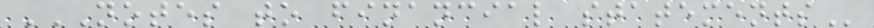NOTES TO FINANCIAL STATEMENTS
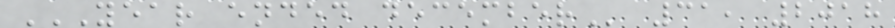YEAR ENDED DECEMBER 31, 2018
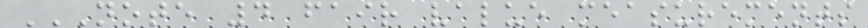NOTE 4 FAIR VALUE MEASUREMENTS
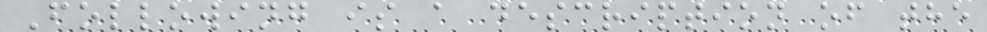Following is a description of the
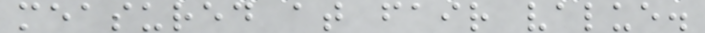measured at fair value.
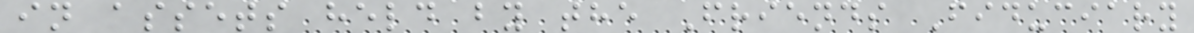in assets held by the Friends Fiduciary
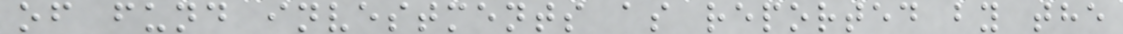of fund investments as reported by the
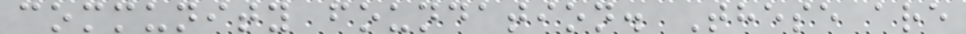community foundation. These are
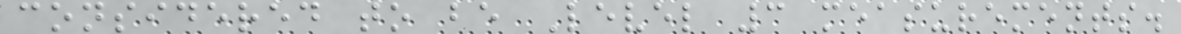considered to be Level 3 measurements.
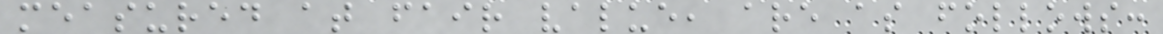measured at fair value, are as follows:
